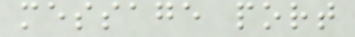message port
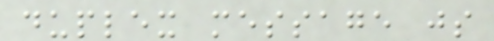duplex message js
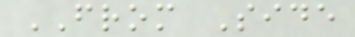FROM Side
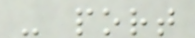- port
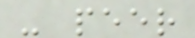- peer
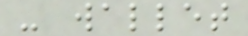- wallet
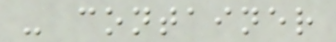- container
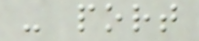- port
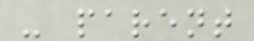- parent
